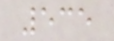535
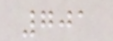701
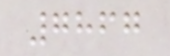7867
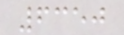6350
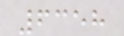6358
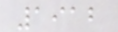1912
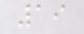19
